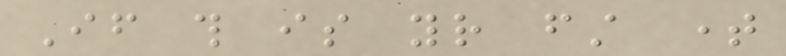If this is your first time
